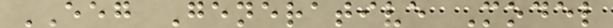EEG Generative Model
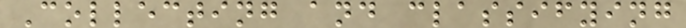Collecting and classifying
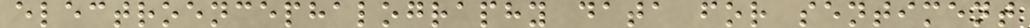electroencephalography data for sentiment
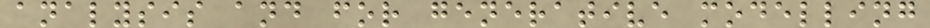analysis and for generative modelling
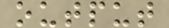output
